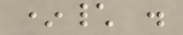*\ .
